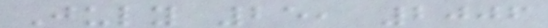July 25, 2006
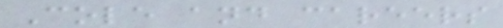Cole and careers
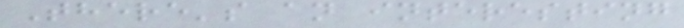There's an interesting
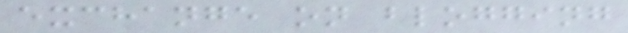exchange on blogging
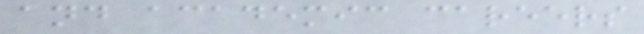and academic careers
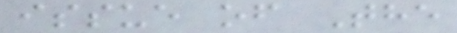issue of The
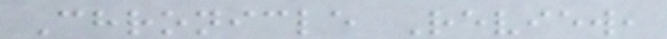Chronicle Review,
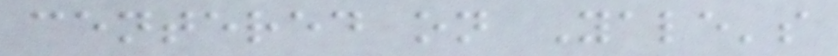centered on Yale's
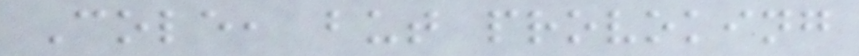Cole, but provoking
